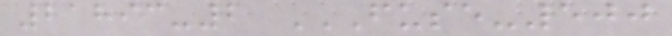21893-2 FUSE-500
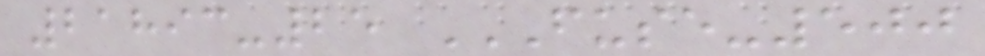21893-25 FUSE-500
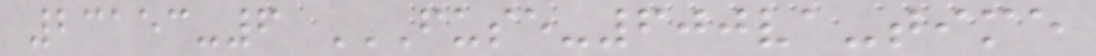23153-6 FUSE-600VA-TIME
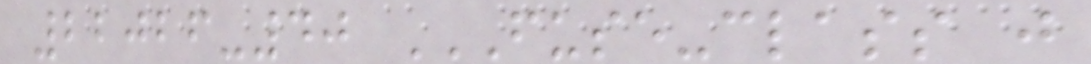22026-40 FUSE-CLASS J
